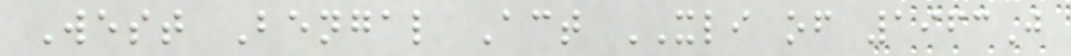West Bengal Act XLI of 1963J
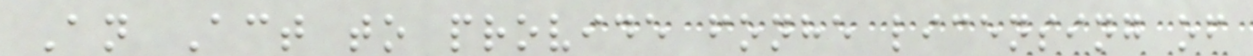An Act to provide fonhe licensing of
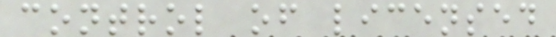control of licensed
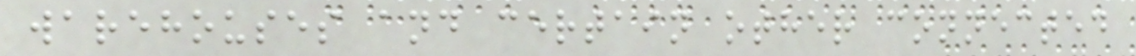warehouses and certain other connected
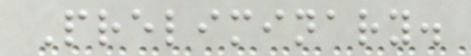Preliminary.
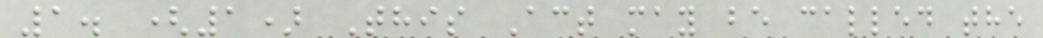1. (1) This Act may be called the
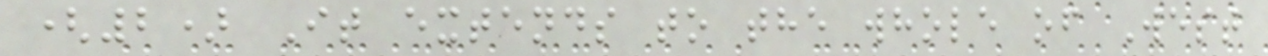(2) It extends to the whole of West
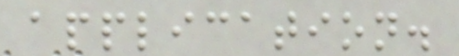application.
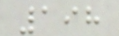198
